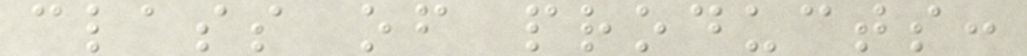class of products:
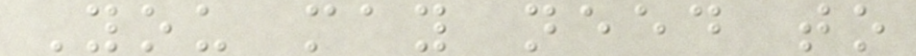You may need to
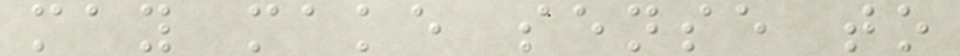may make sense to
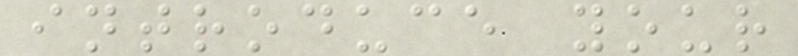introduce your
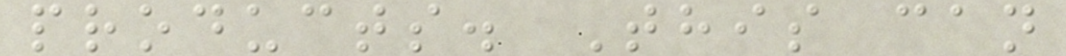products. This can
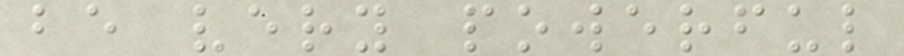be very powerful
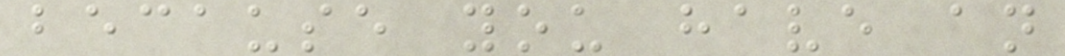because you have an
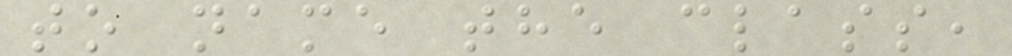to name the class,
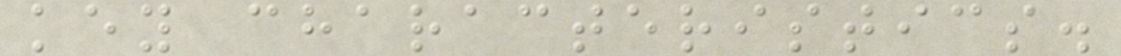key characteristics.
